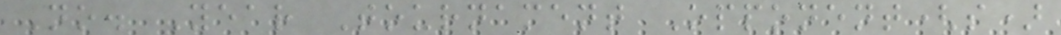No. Year Tournament Opponent(s)
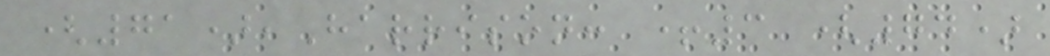(71),Harrison: +3 (74)
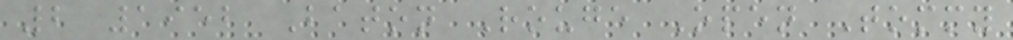2 1952 Baton Rouge Open Tommy
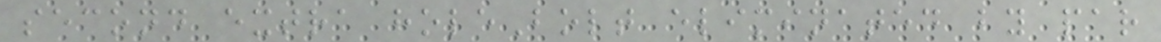second extra holeBolt eliminated by par
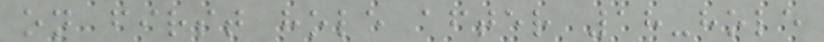on first hole after 18-hole
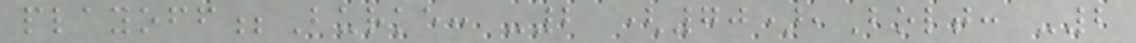playoff;Burke: -2 (70),Bolt: -2
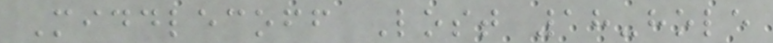Middlecoff Lost 18-hole
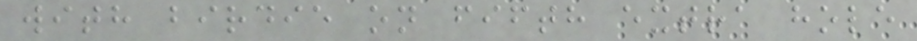with birdie on fifth extra hole
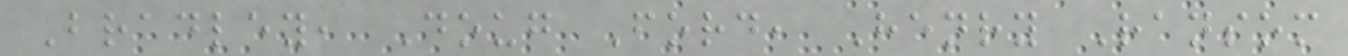Bradley, Doug Ford, Henry Ransom
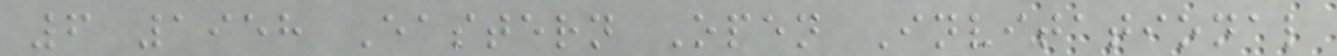6 1958 Eastern Open Invitational
